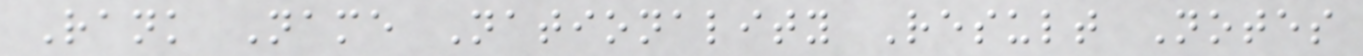Rank Name Nationality Result Notes
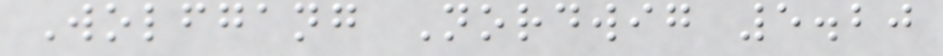Wolfgang Nordwig 5.20
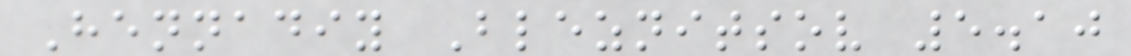Hennadiy Bleznitsov 5.10
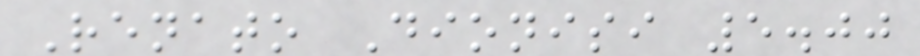Renato Dionisi 5.00
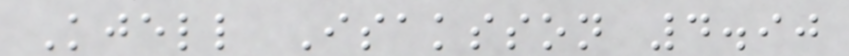Kjell Isaksson 4.90
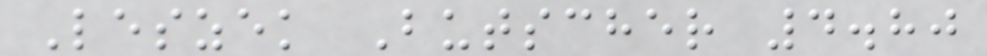Leszek Butscher 4.80
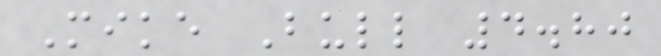Mike Bull 4.80
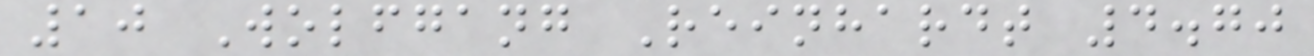10 Wolfgang Reinhardt 4.70
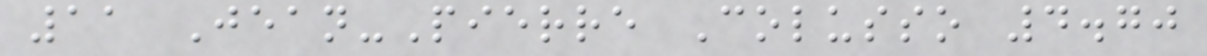11 Jean-Pierre Colusso 4.70
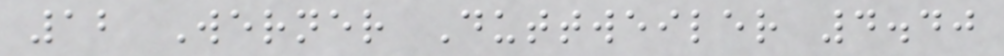12 Werner Duttweiler 4.40
